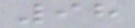98
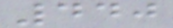440
